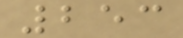253
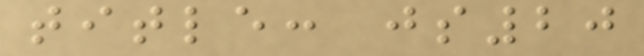title: js20
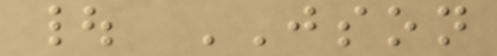| JSON
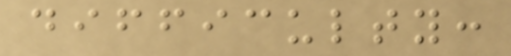difficulty:
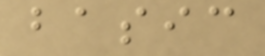basic
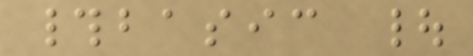#basic |
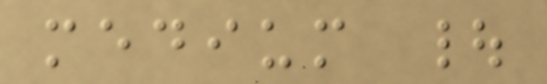medium |
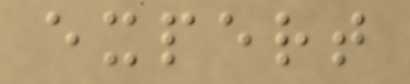expert
